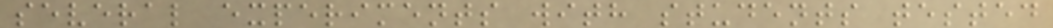several experiments with students tested
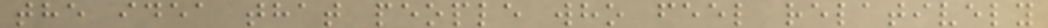the idea that people who feel relatively
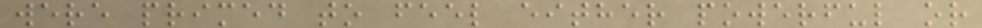were primed to feel either powerful or
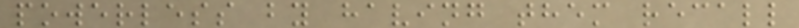powerless by having them recall
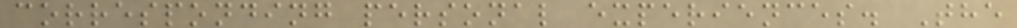corresponding personal experiences. The
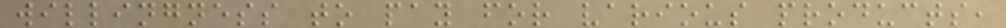willingness to pay for various products,
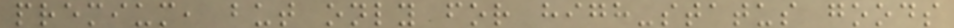premium, but only for high-status goods
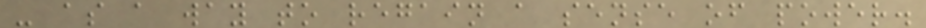- as a way to regain a sense of power.
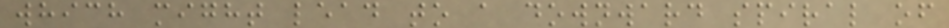which might lead to a downward spiral of
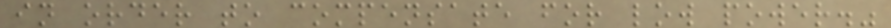in order to compensate for low power."
